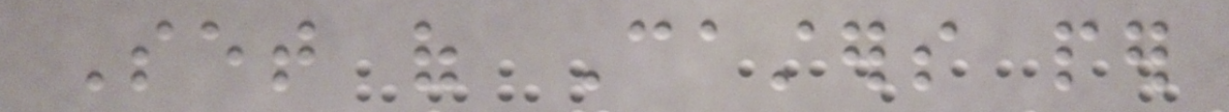Set of Casters per
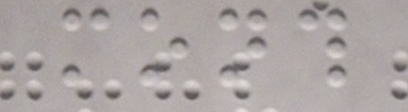month
